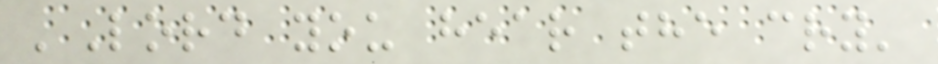'Lord you hear the cry'
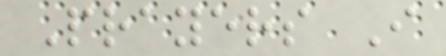Prayers I
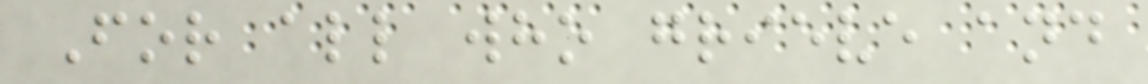For all who grieve and
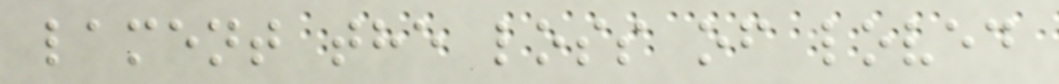lament the loss of loved
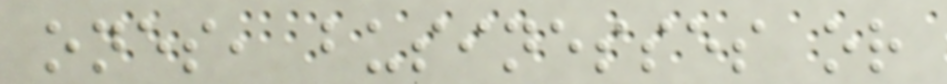ones, businesses or
